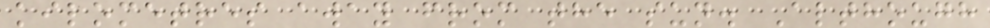kilometres away from the sun. Although
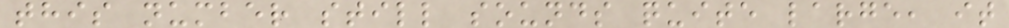this number still sounds quite large, it
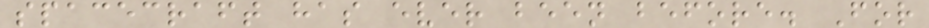spacecraft has ever been before. For
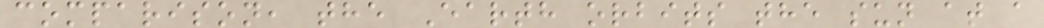comparison, the Earth orbits the sun at a
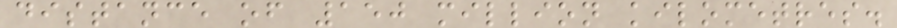distance of 150 million kilometres.
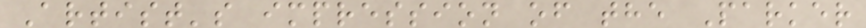Artist's impression of the Parker
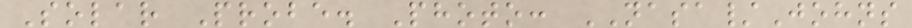Solar Probe. Photo: NASA/Johns
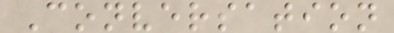Conversation
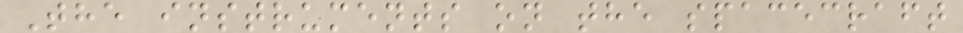The instruments on the spacecraft
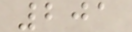201
